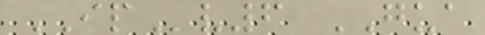IPv6 GUA
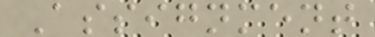Assignment
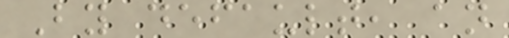By default, an
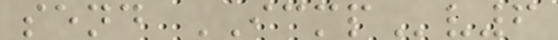send ICMPv6
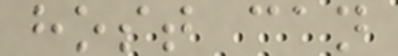host can
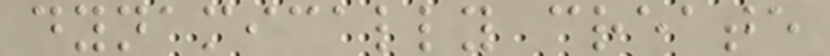dynamically create
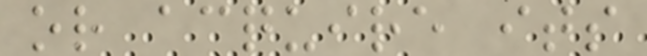or acquire its
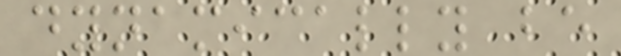dynamically be
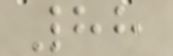88
